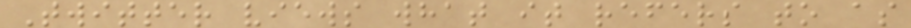Twitter views what it refers to as
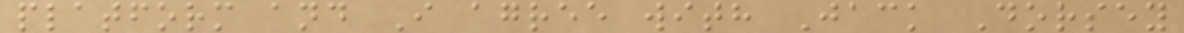platform and I agree with Jack Dorsey
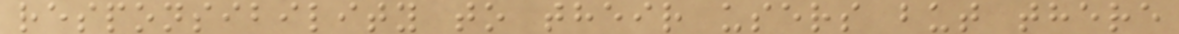responsibility to their users but there
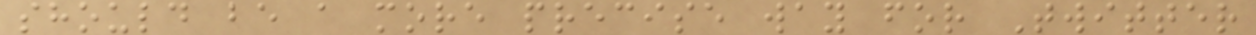should be a more precise way for Twitter
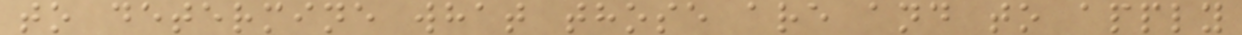to determine what those are and to apply
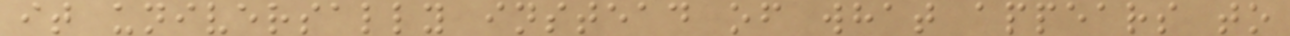it universally instead of what appears to
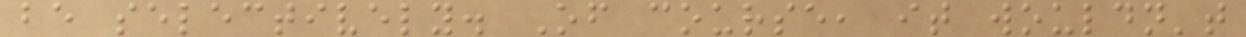be selectively. Of course, it wouldn't
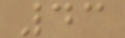43
